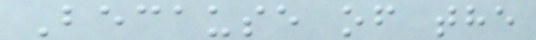Because of the
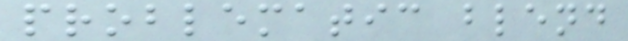problematic blend
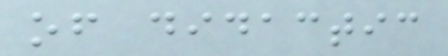of didactic
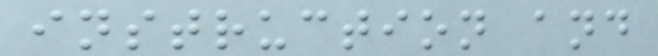instruction and
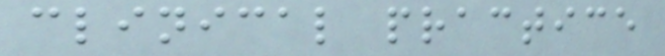clinical practice
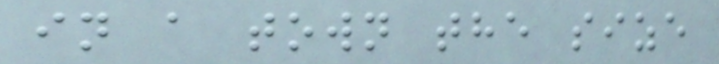in a town the size
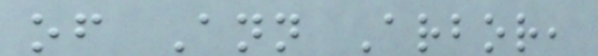of Ann Arbor,
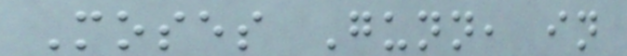Moses Gunn, in
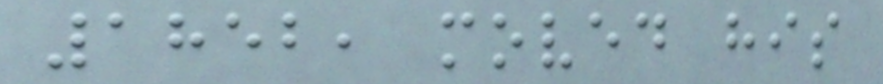1852, moved his
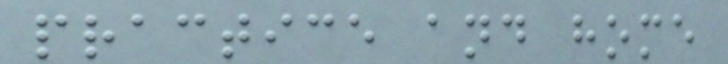practice and home
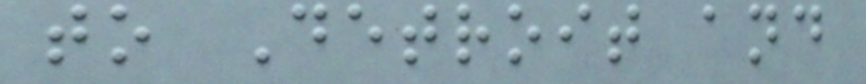to Detroit and
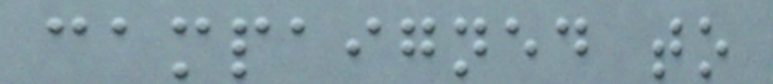campaigned to
